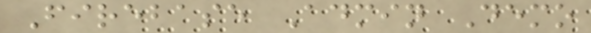Firebase Admin Demo
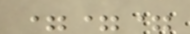===
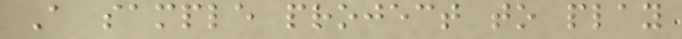A sample project to play
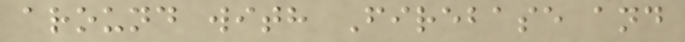around with Firebase and
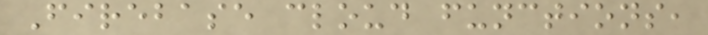Firebase cloud functions,
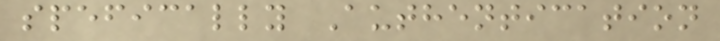spefically Authentication
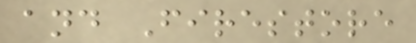and Firestore
